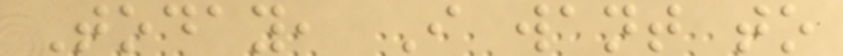Today, I want to
